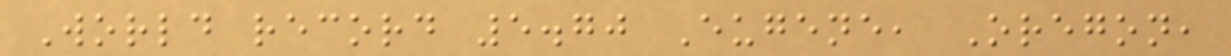World record 5.70 Eugene, Oregon,
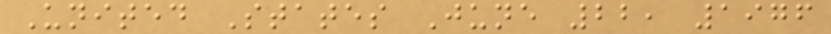United States June 22, 1976
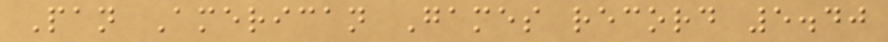Pan American Games record 5.40
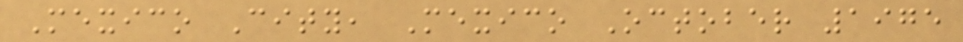Mexico City, Mexico October 1975
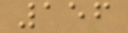156
